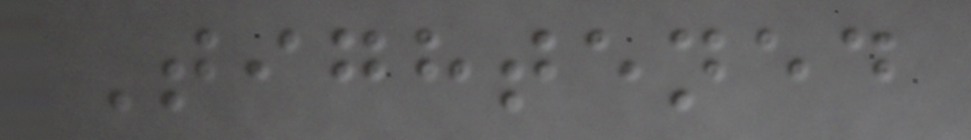Tightened
